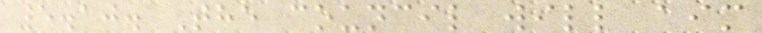5.10. The council will aim
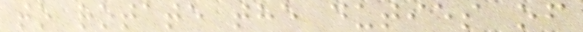to rotate the duties of
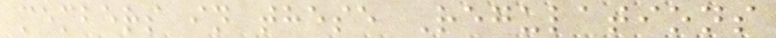members in these Regulations
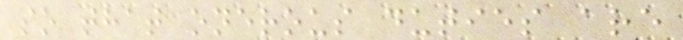so that onerous duties are
